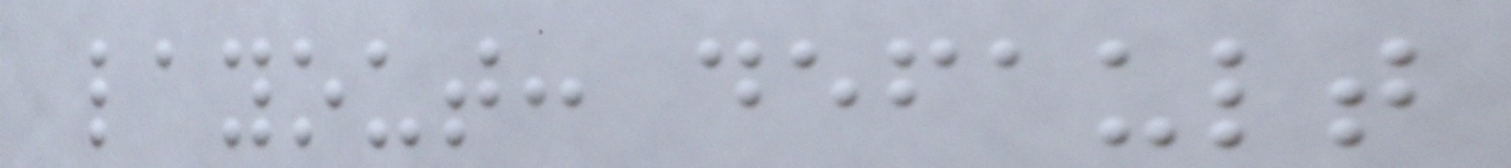layout: default
